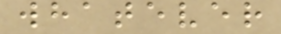whatever
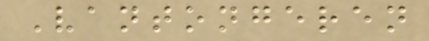Vantongeren
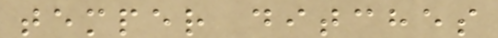temper ditches
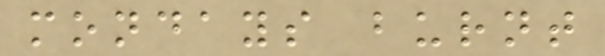mondays burnt
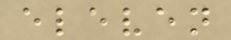eleven
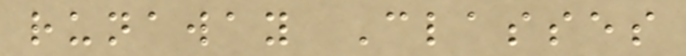runaway Classes
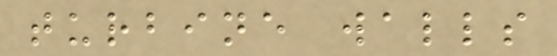turbine walls
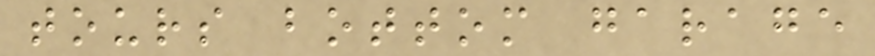tours bottom garage
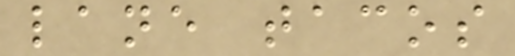lane tacos
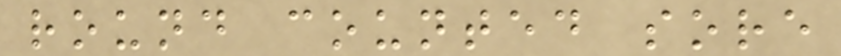round counted sore
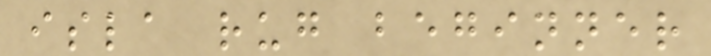isla rug beginner
